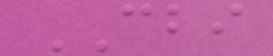CBI
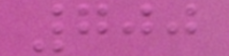700
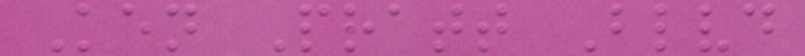Ken Pratt Blvd
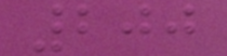200
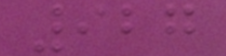927
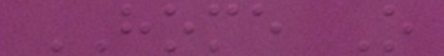HOME O
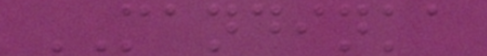MANDINKA
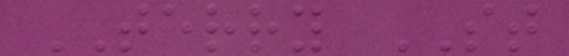TERRY ST
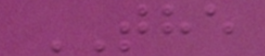THE
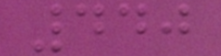440
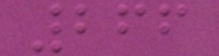266
